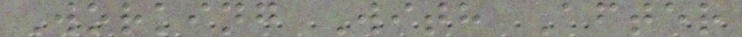Working With After
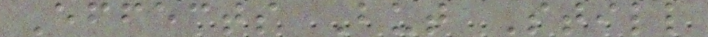Effects But Still
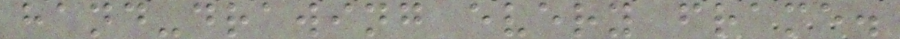hand-drawing every frame.
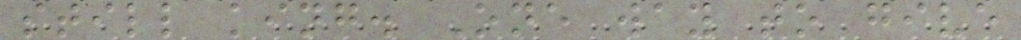still king. One way to give
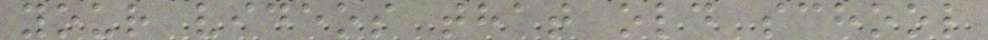your videos that old school
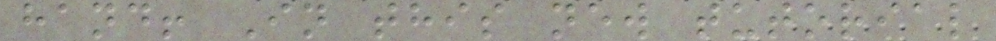hand! In this new tutorial
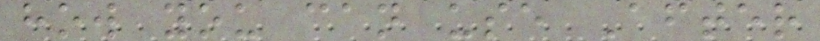how you can use After
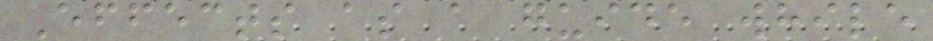Effects as a guide while
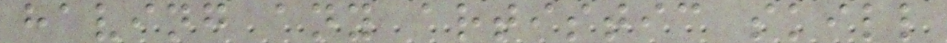having any artistic skill
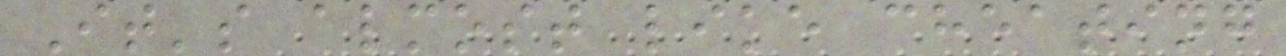It's almost like cheating
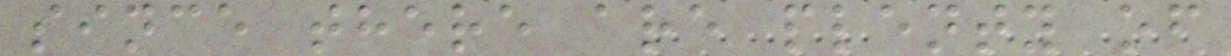since there are plenty of
